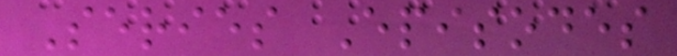Series Episodes
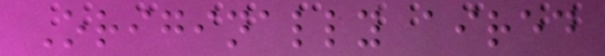Originally aired
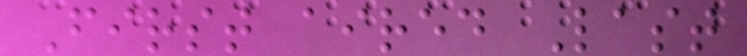First aired Last
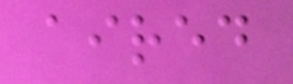aired
